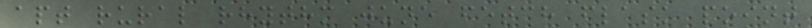apt rural rhythm june fetch flask point
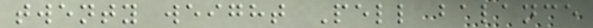twenty weight Pell balance
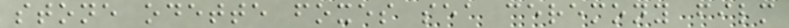stone odette foxes sea ceremony film
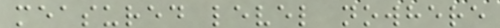measured level nowhere
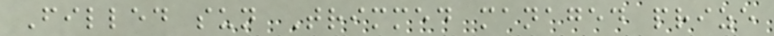Filled sun Trimmed managed prize
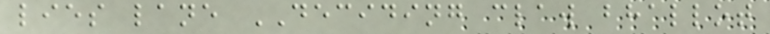lies lane DECIDING claw bhallot
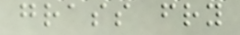grass fry
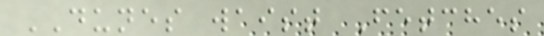DUNES waist Fetches
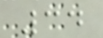34
